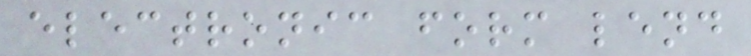electronic form lend
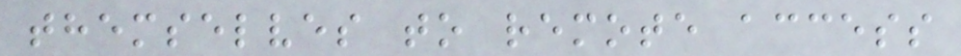themselves to remote access
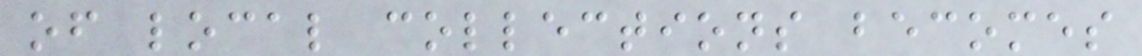of local collections becomes
